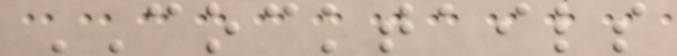COCKTAILS
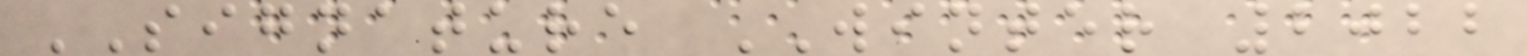SIGNATURE WINTER 2022
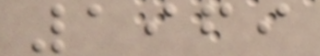1969
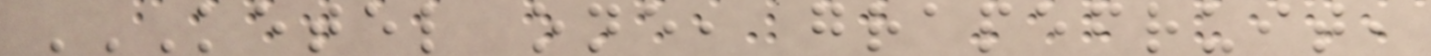KETEL ONE, GRAPEFRUIT,
